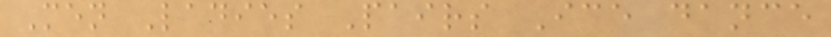Men Ladies Pairs Ice dance
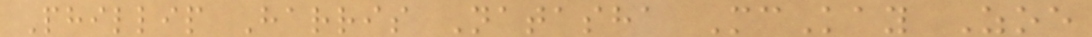Phillip Harris Natasha McKay Zoe
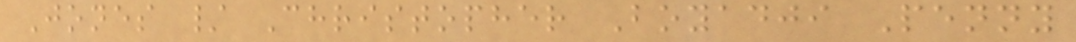Jones / Christopher Boyadji Penny
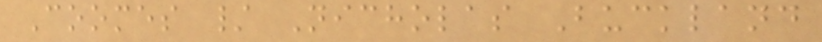Coomes / Nicholas Buckland
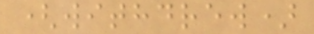(withdrew)
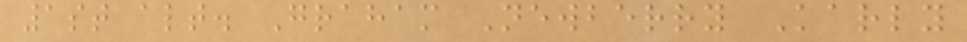1st alt. Graham Newberry Karly
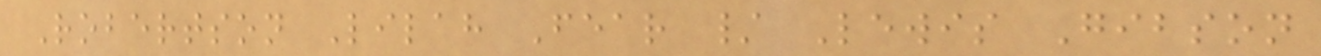Robertson Lilah Fear / Lewis Gibson
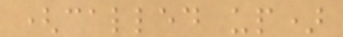(called up)
